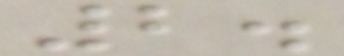2.
